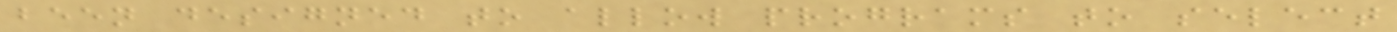been designed to allow programs to select
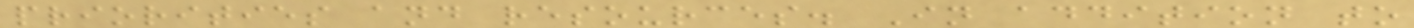priorities and resources. In addition to
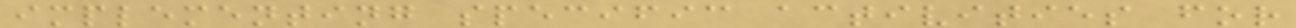implementing specific activities for
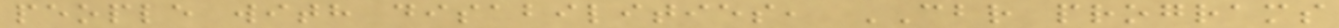people with disabilities, CBR programs
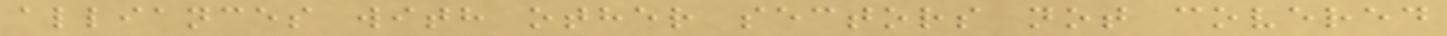alliances with other sectors not covered
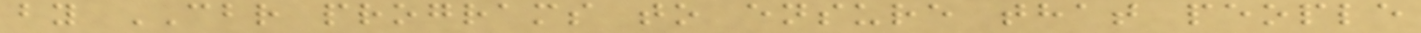by CBR programs to ensure that people
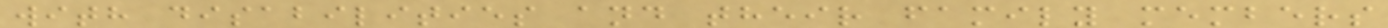with disabilities and their family members
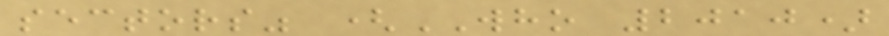sectors" (WHO 2010)
